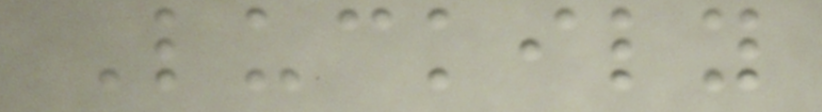Luckily
